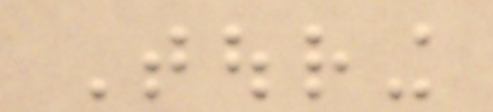Touring
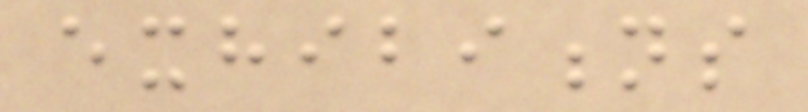exhibitions
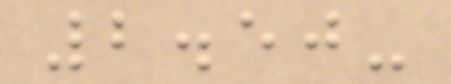2.50-
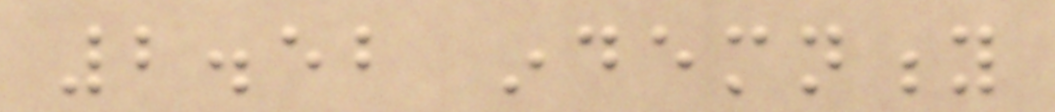2.52 indemnity
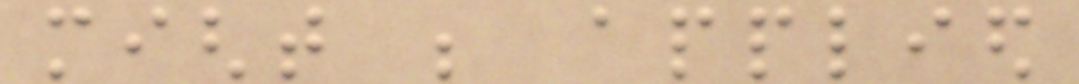might be applied
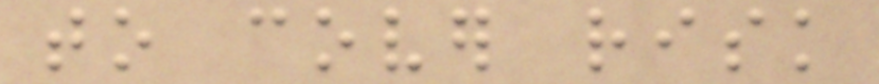to cover risk
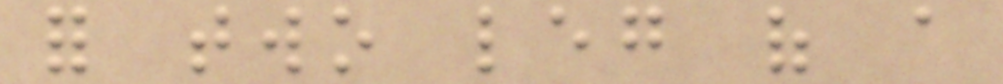for two leg of a
